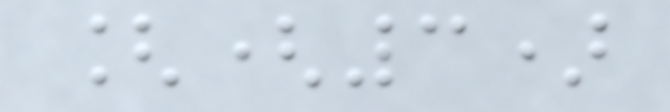[(3)
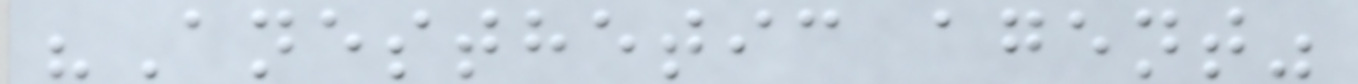"Anesthetic agent"
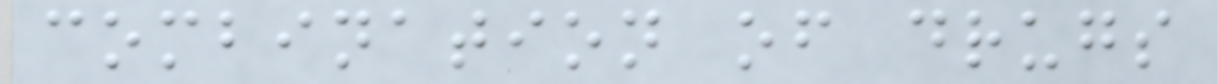combination of drugs
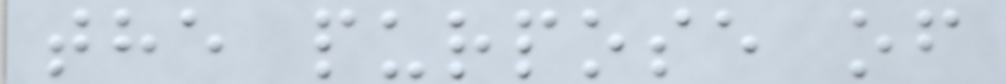the purpose of
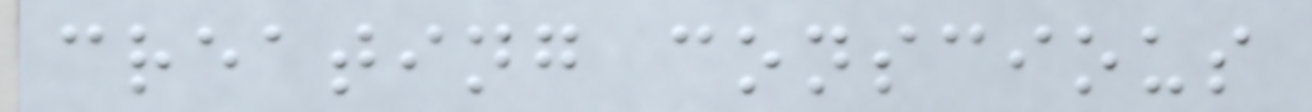creating conscious
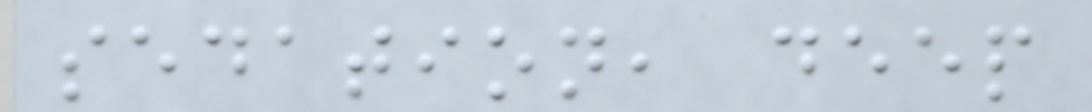sedation, deep
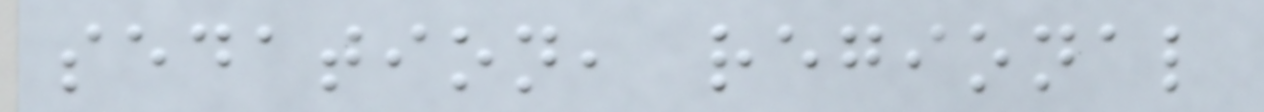sedation, regional
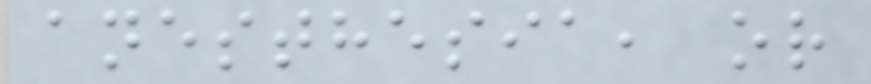anesthesia, or
